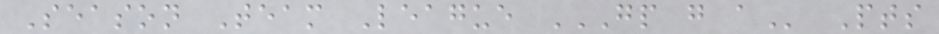Season Team League GP G A Pts
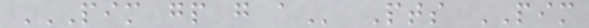PIM GP G A Pts PIM
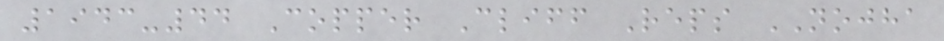1943-44 Copper Cliff Reps NOJHA
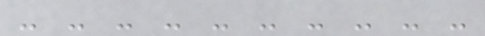- - - - - - - - - -
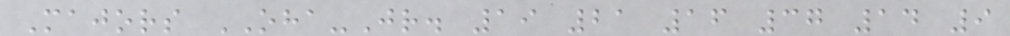Majors OHA-Jr. 19 21 16 37 14 9
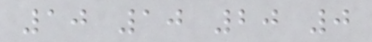10 10 20 0
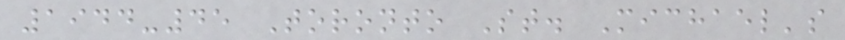1944-45 Toronto St. Michael's
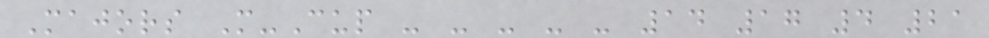Majors M-Cup - - - - - 14 17 4 21
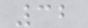32
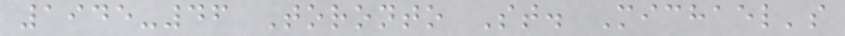1945-46 Toronto St. Michael's
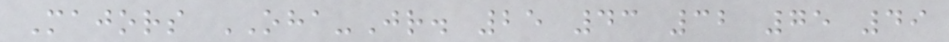Majors OHA-Jr. 25 43 32 75 49
